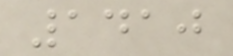1410
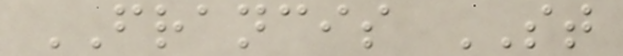FRANCIS ST
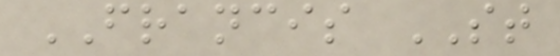FRANCIS ST
